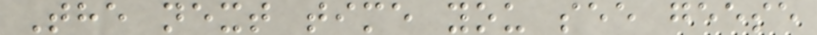The next time you see geese
